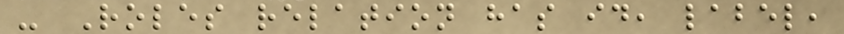- Roles relation has id, label,
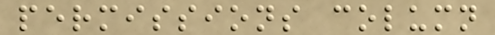permissions column
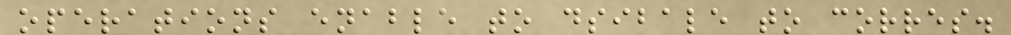operations enable to dsibale to corres.
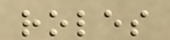roles
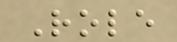Role
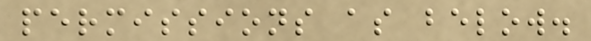permissions as below.
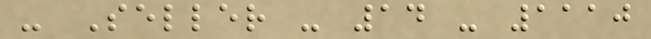- Seller - 14 - 1110
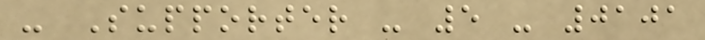- Supporter - 5 - 0101
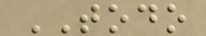TODO
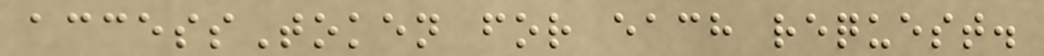accessToken for each request.
